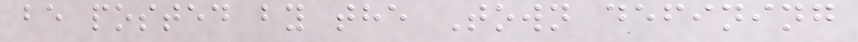be posted by the Town defining
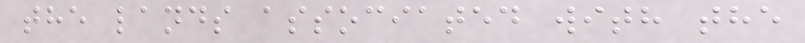the lands associated with the
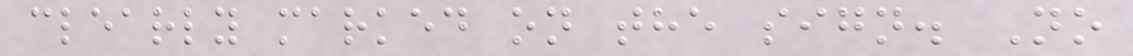clearly marked on the sign. No
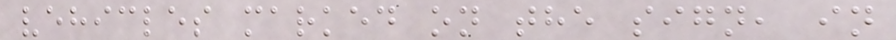vehicles marked on the sign, in
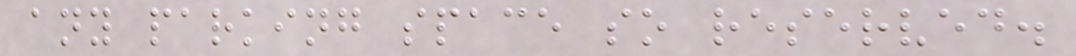any parking space so reserved.
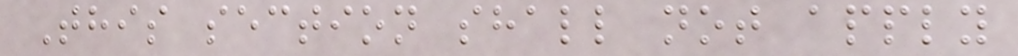This section shall not apply
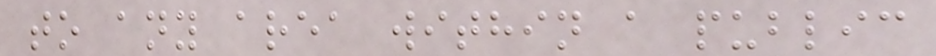to any area within a public
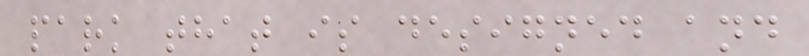park that is designed and
